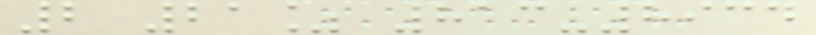2 21% 813-8934
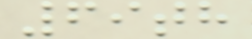69th
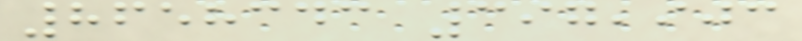8658343 397,903
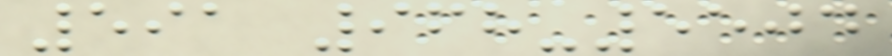591 968-5504
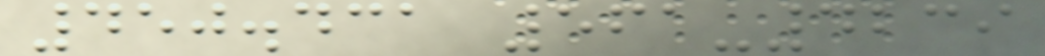450.431 561-4239
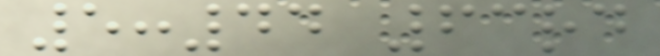5:44 63rd
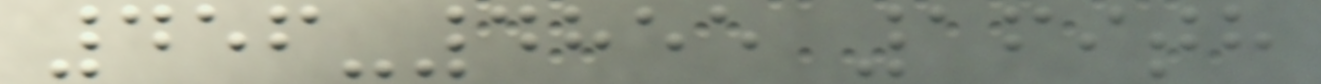456-4855 169th
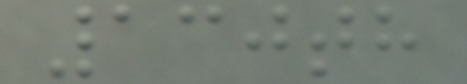130th
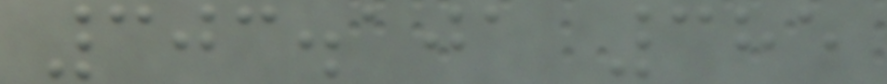303.101 385
